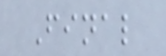Final
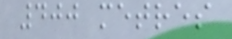400 metres
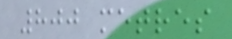800 metres
